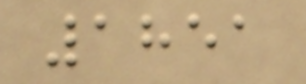1851
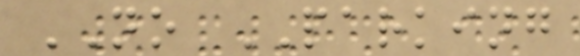NO PARKING
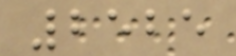2525
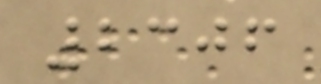2306
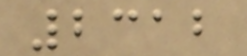2312
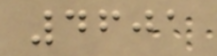4601
